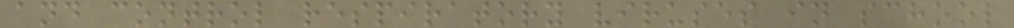and control respiratory viruses in school
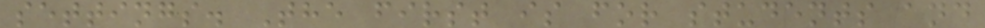settings. The first is for students and
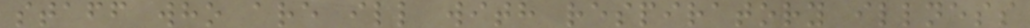staff who are ill with respiratory illness
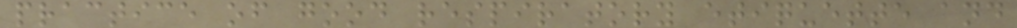practice of good respiratory etiquette and
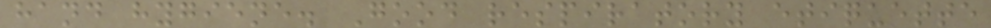hand hygiene. Good respiratory etiquette
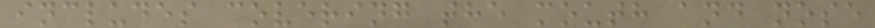includes covering the mouth and nose
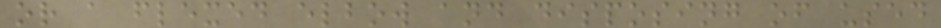or a flexed elbow and disposing of used
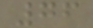76
